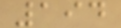194
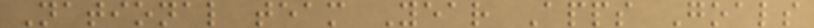National team Year Apps Goals
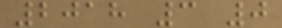2018 3 0
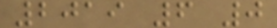2019 6 0
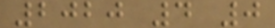2020 4 0
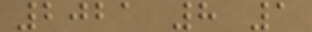2021 8 1
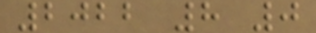2022 8 0
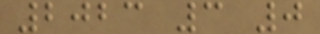2023 3 0
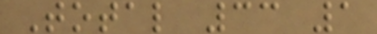Total 33 1
